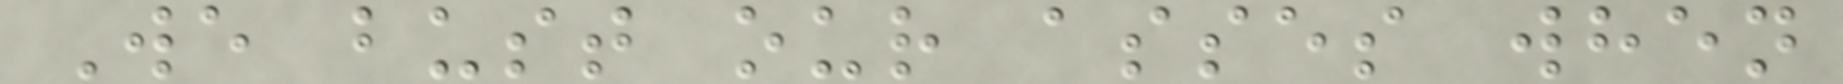We bust our asses when
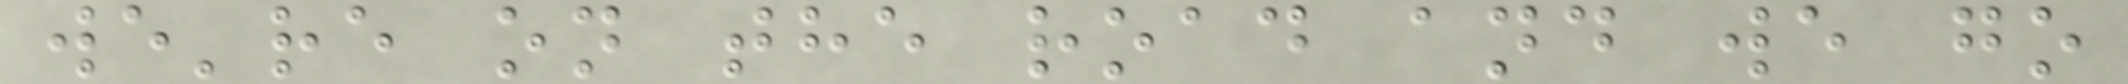we're on the road and we go
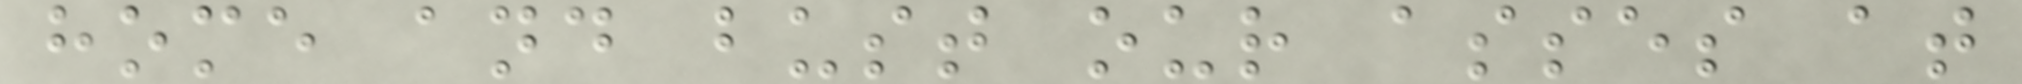home and bust our asses at
